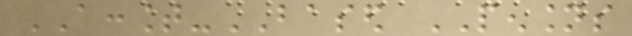ACCOUNT-BASED PENSIONS
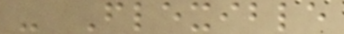- Flexible
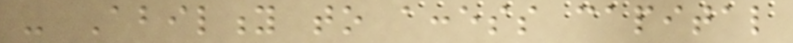- Ability to access capital
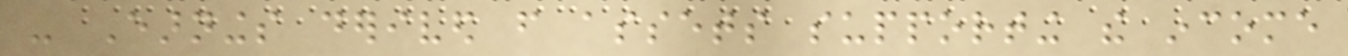- Earnings derived from assets supporting the income
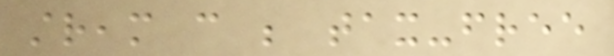stream can be tax-free
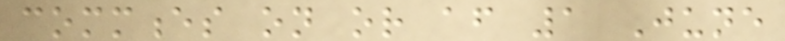commences on or after 1 June
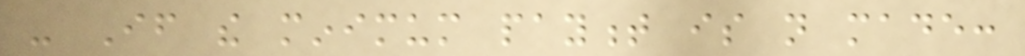- If the minimum payment is not made:
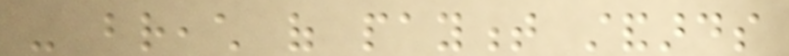- breach of payment standards
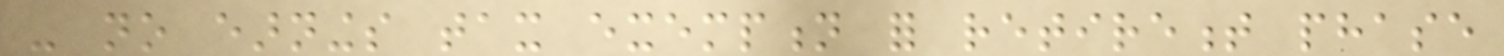- no earnings tax exemption for retirement phase
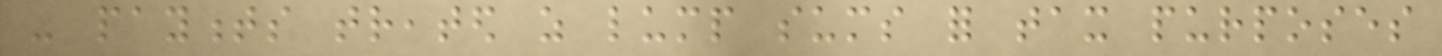- payments treated as lump sums for tax purposes
